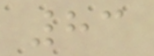83
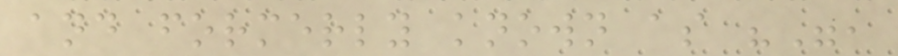and formerly known as "",
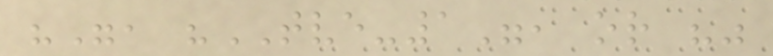"", "TVE-1", or ""
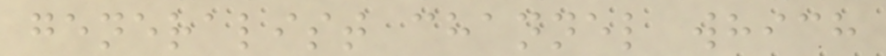generalist channel which
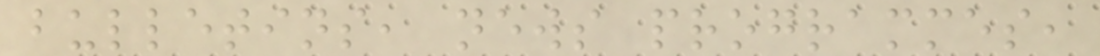bulletins, news programmes,
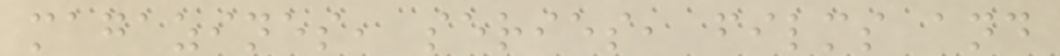magazines, series, films and
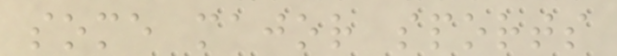some major sports
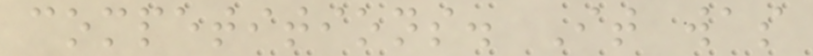competitions. It was
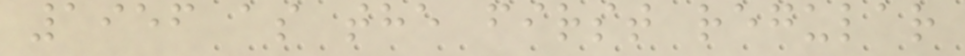1956 as the first regular
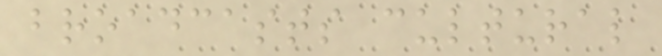broadcasts cultural
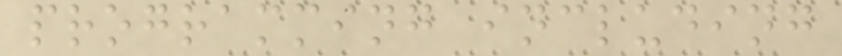programming including
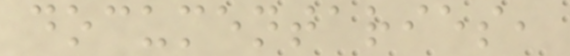documentaries,
